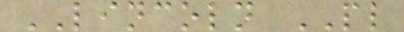LINCOLN PL
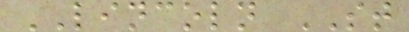LINCOLN ST
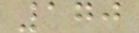170
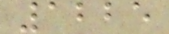1225
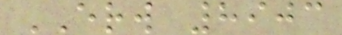ERW 8903
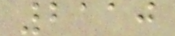2110
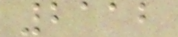2112
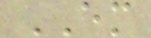EM
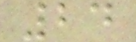24
